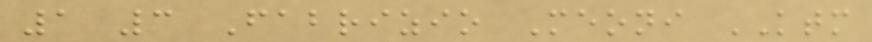1 3 Fabrizio Meoni KTM
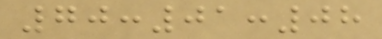70:01:08
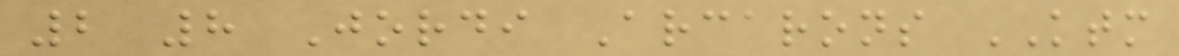2 8 Jordi Arcarons KTM
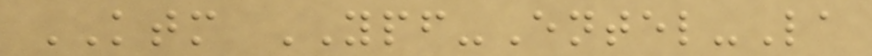KTM YPF-Entel-La
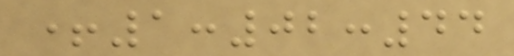+1:02:44
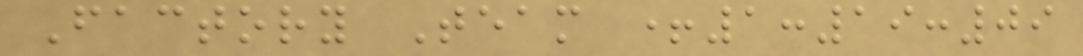Factory Team +1:19:09
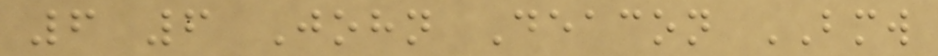6 6 John Deacon BMW
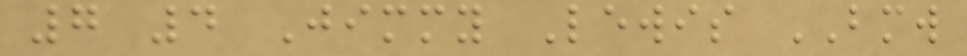7 4 Jimmy Lewis BMW
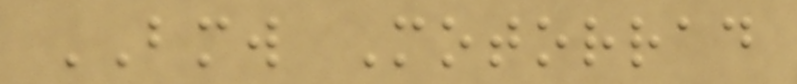BMW Motorrad
